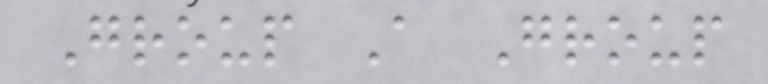Group A Group
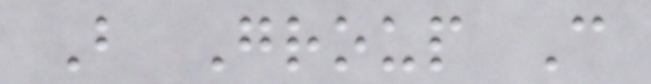B Group C
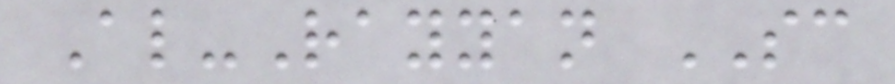Al-Rayyan SC
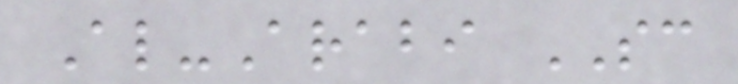Al-Arabi SC
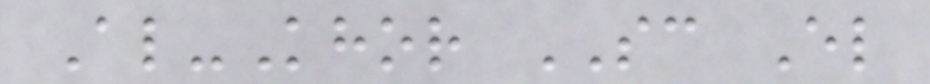Al-Khor SC El
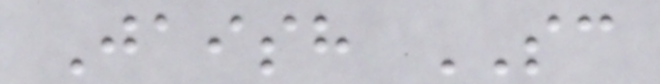Jaish SC
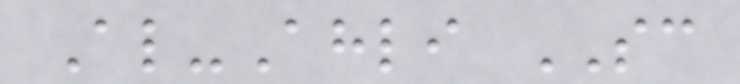Al-Ahli SC
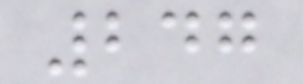247
